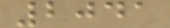2041
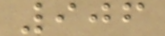906
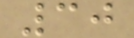30
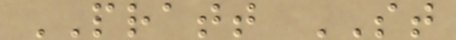PRATT ST
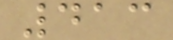413
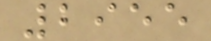2955
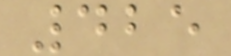425
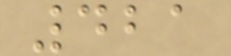421
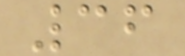36
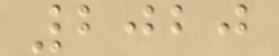2020
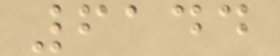6144
